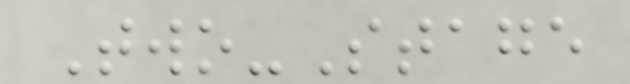Two-Stage
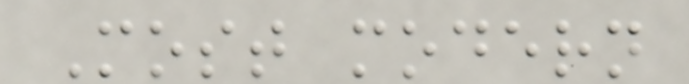Most modern
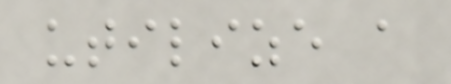utilize a
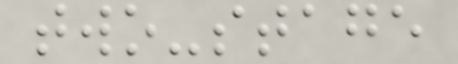two-stage
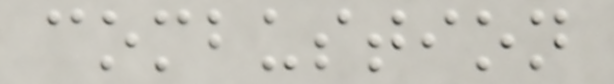combustion
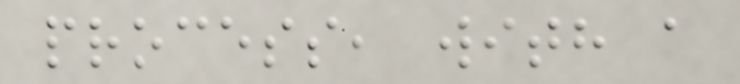process, with a
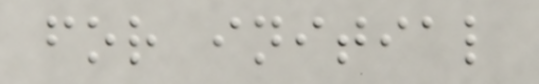for initial
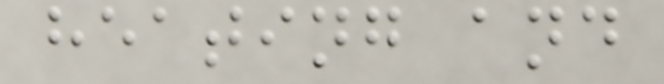heating and
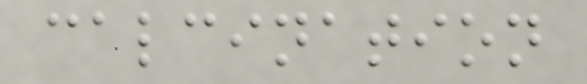calcination
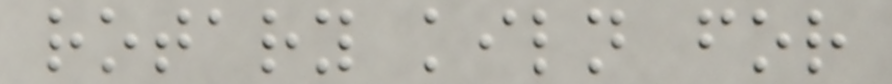rotary kiln for
